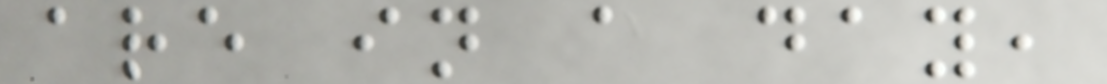are in a day,
